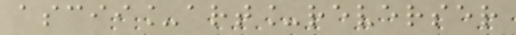ascii_art_reverser
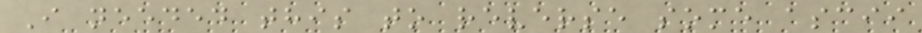I needed this to reverse some ascii
